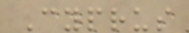Cyprus
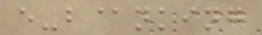e-b@nking
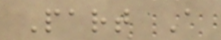Part A
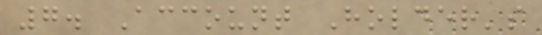7. Account Holder's
